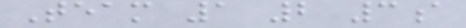Team 1 2 3a
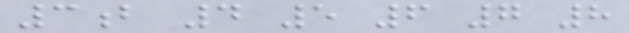3b 4 5 6 7 8
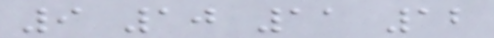9 10 11 12
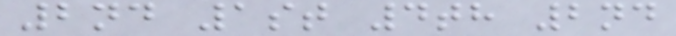2nd 1st 4th 2nd
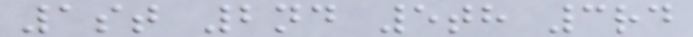1st 2nd 5th 3rd
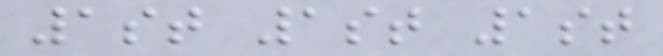1st 1st 1st
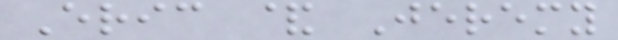Eric & Jeremy
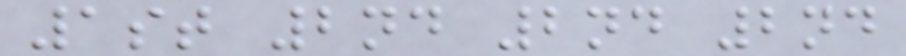1st 2nd 2nd 2nd
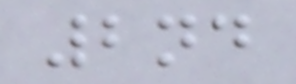2nd
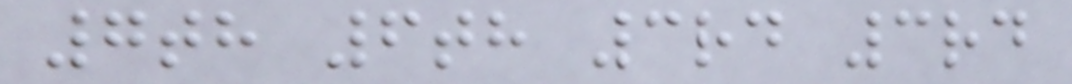7th 6th 3rd 3rd
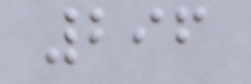296
